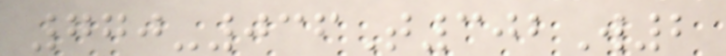770-036T302W2
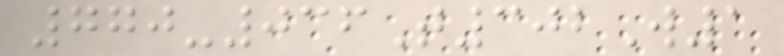770-036T302W1
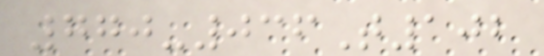770-036T102
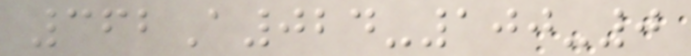362A024-100-0
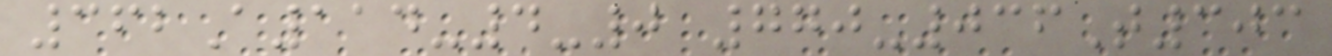362A114-4-0 770-036T303
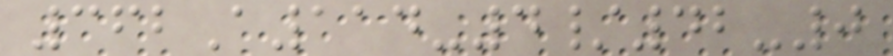362A114-4/42-0
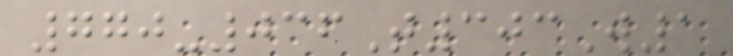770-036T303W1
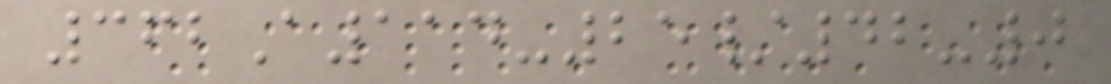362A114-25/42-0
